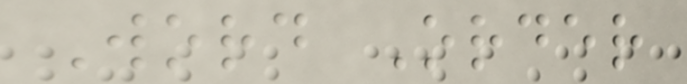Word Order
